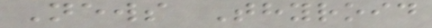News Thyroid
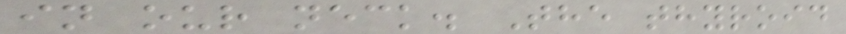in our neck. The thyroid
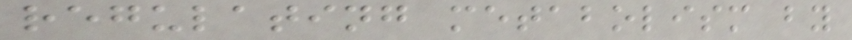regulating metabolism by
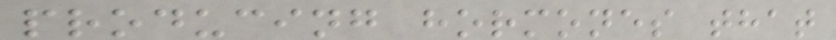producing hormones that
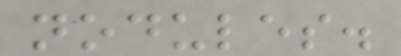nodules.
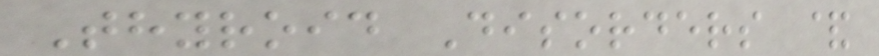Thyroid Disorders &
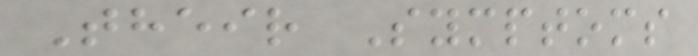Their Symptoms
